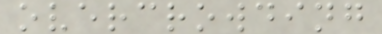overcrowding
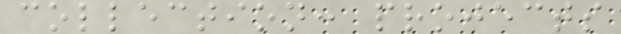collection: projects
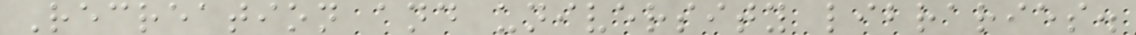Recreation and university libraries.
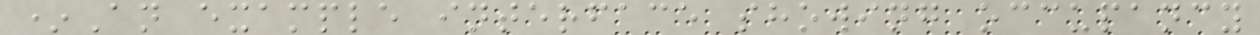*An example interface showing occupancy
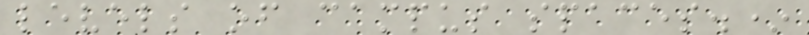levels of campus spaces.*
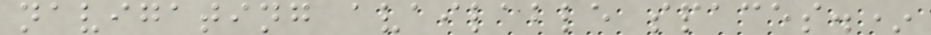navigating available spaces.*
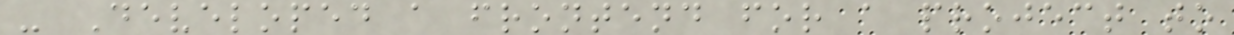- Developed a frontend for a project to
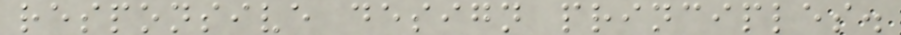responsive design principles.
